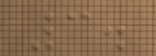3.
